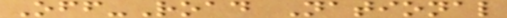Off-Road National
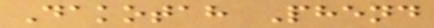Dakotah Phend
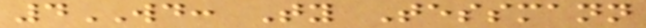4WD: Ty Tessmann
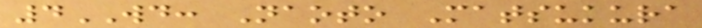4WD: Naoto Matsukura
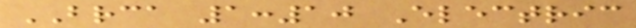BRCA 1:10 Electric
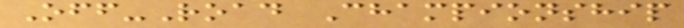Off-Road Championship
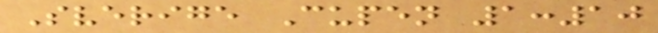Sverige Cupen 1:10
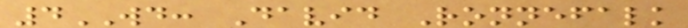4WD: David Ronnefalk
